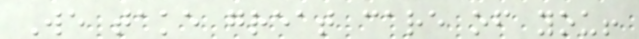We take great care of you!
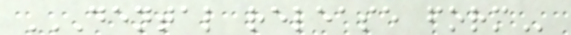DENTAL RELEASE FORM
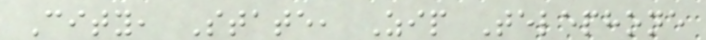City, State, Zip Telephone
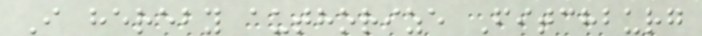I hereby authorize Fitchburg
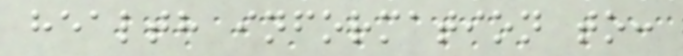health information to:
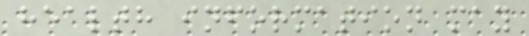health information may
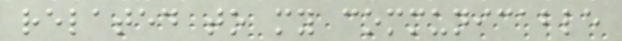related to my communicable
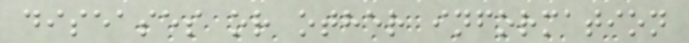diseases or other information
